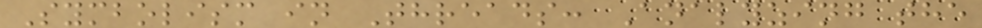Symbolism in Threads: Analyzing the
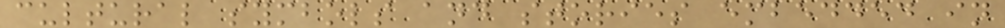cultural symbols and stories embedded in
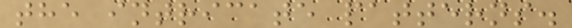the intricate patterns.
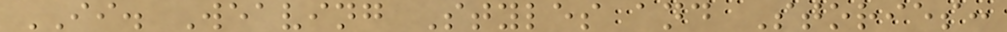II. Weaving Styles and Stories:
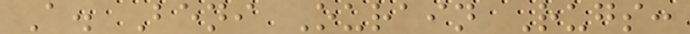A. Beni Ourain Rugs:
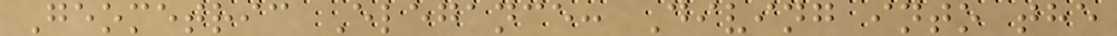Geometric Elegance: Diving into the
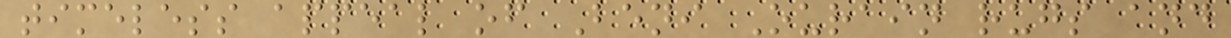timeless appeal of Beni Ourain rugs and
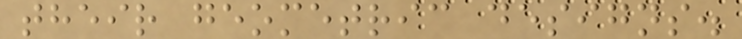their geometric designs.
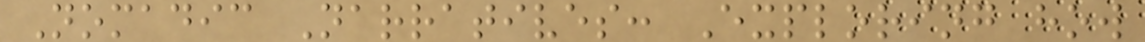Nomadic Narratives: Exploring how
